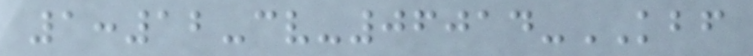1:12-cv-06014-KBF
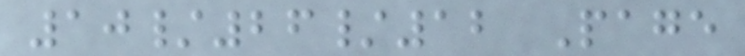10/26/12 Page
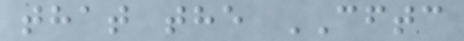that the CFTC
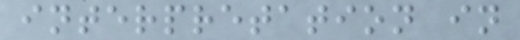interpretation in
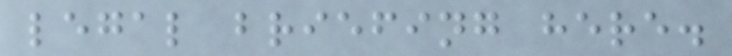legal briefing here.
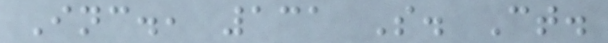Inc., 131 S. Ct.
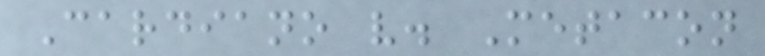Cardiano v. Metacon
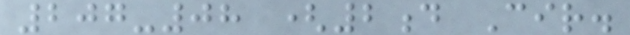207-08 (2d Cir.
